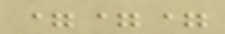===
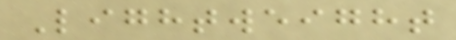Lightweight
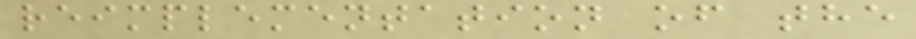reimplementation of the
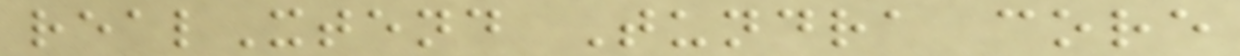realXtend Tundra core
